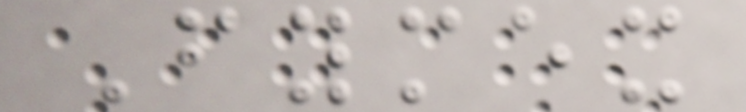Fymex
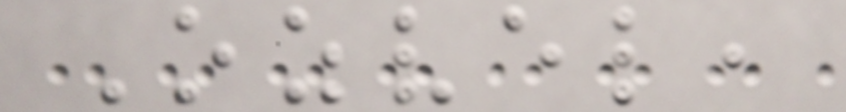Ozvel,
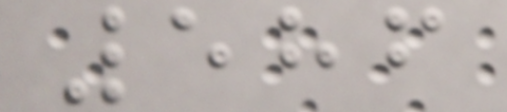586
